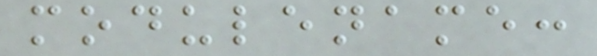modulename:
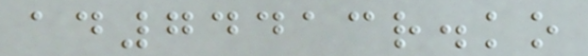ad74413r.ko
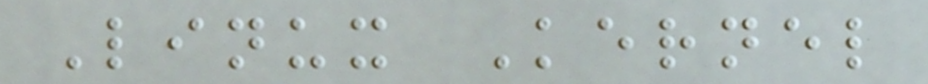Linux Kernel
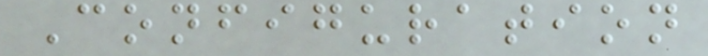Configuration
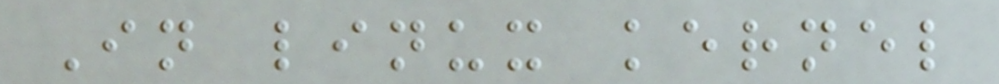In linux kernel
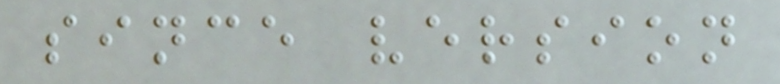since version
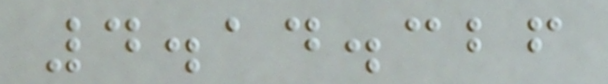4.14.326
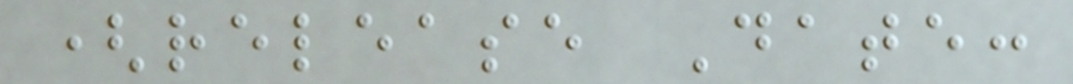(release Date:
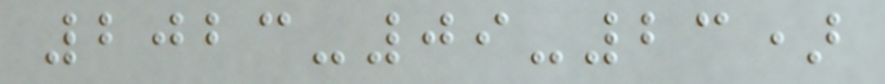2023-09-23)
